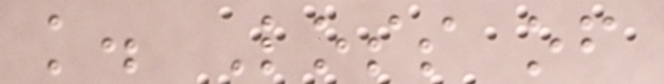k. Loss of
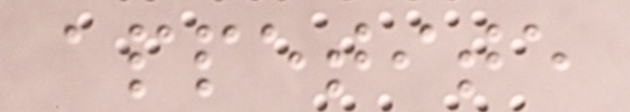appetite
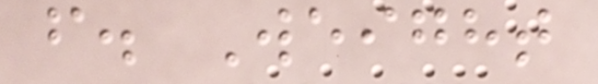f. Weight
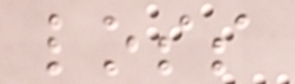loss
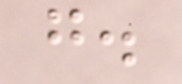g.
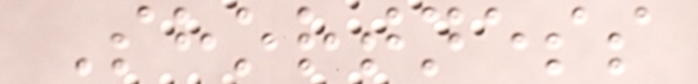Shortness
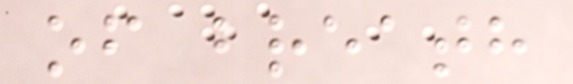of breath
